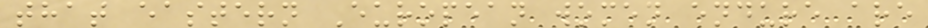that eastern European women endure are
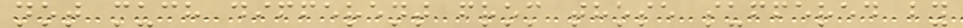not much different from those suffered by
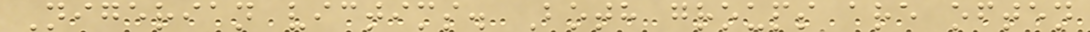Nigerian victims. Both groups are often
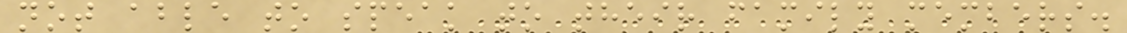not able to speak to their family members.
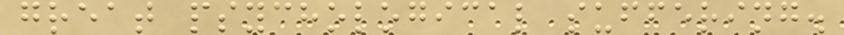great psychological suffering.
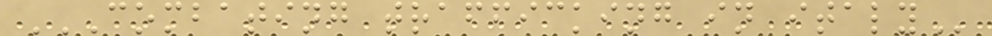COMBATING TRAFFICKING IN ITALY
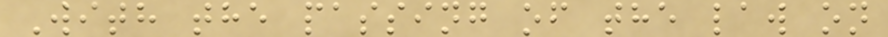With the passing of the law on
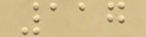117
